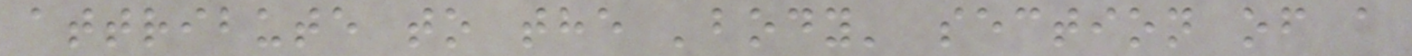attribute to the 'body' section of a
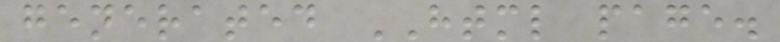generated HTML page.
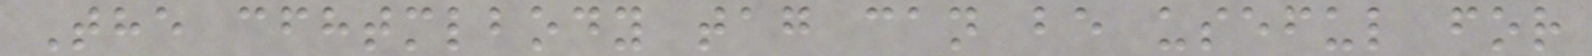The cfhtmlbody tag can be useful for
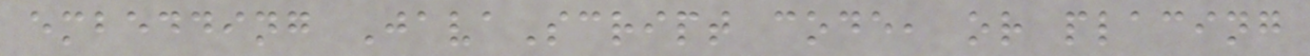embedding JavaScript code, or placing
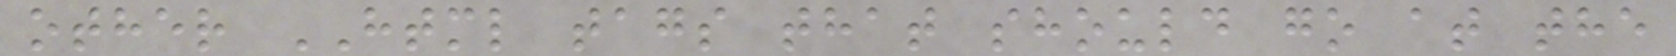other HTML tags that should go at the
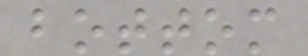bottom
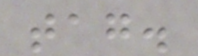tag.
